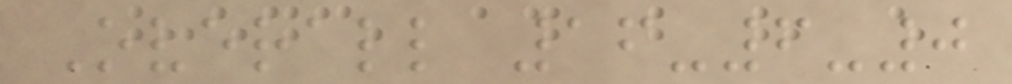Overall 16-6-0
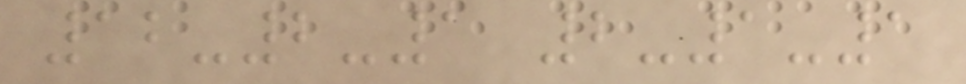12-2-1 2-1-1
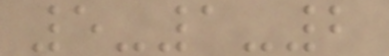5-1-2
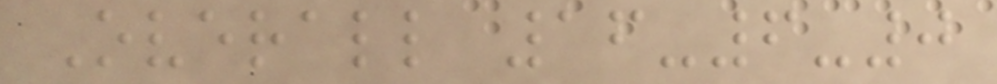Overall 16-6-0
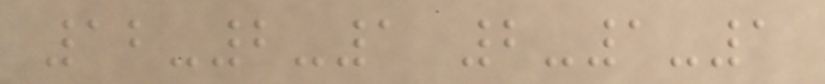12-2-1 2-1-1
